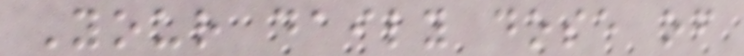Your daily dose of
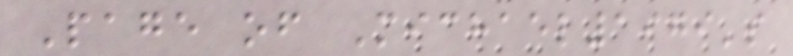Page of Michael1979's
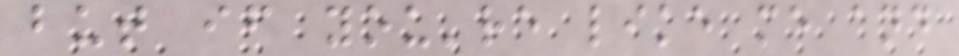but if you're like me and
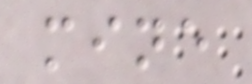mine
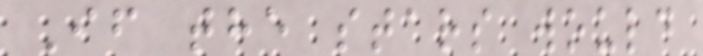If the stars would
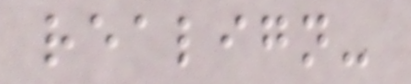realign-
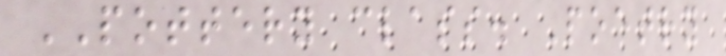POTTERY class. Poetry
